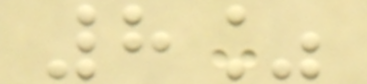8%
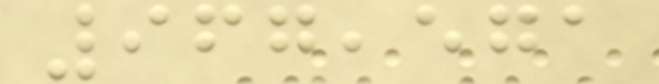967,571
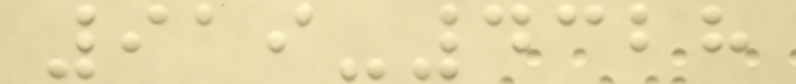919-4328
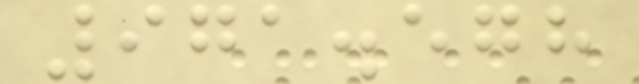971.578
